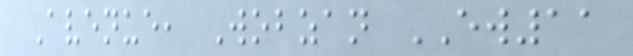Avenue, Wobzan EW11
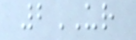2UR
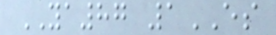YA87 1ES
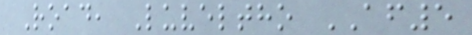Road, Luveltho AF5
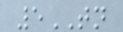5TN
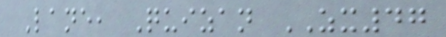Lane, Quizan ZX47
